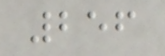256
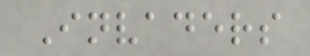Invaders
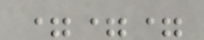===
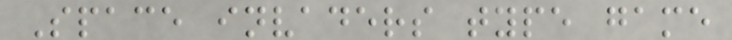Space invaders type game
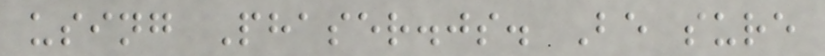using Phaser.js. Be sure
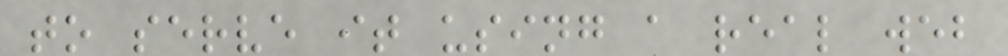to serve it using a real web
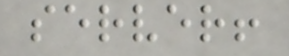server!
